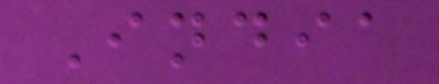India
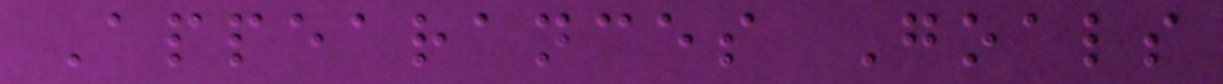Appearances Goals
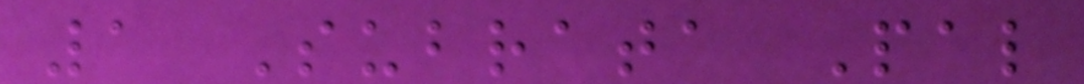1 Subrata Pal
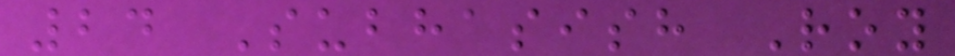24 Subhasish Roy
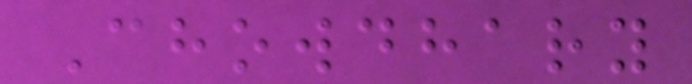Chowdhary
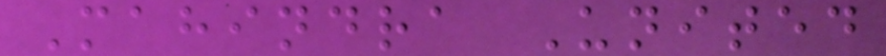Mahindra United
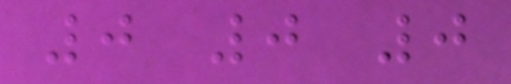0 0 0
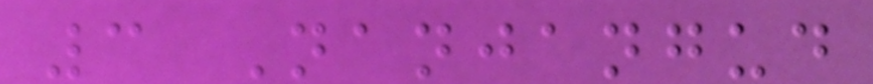3 Nanjangud
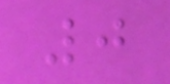0
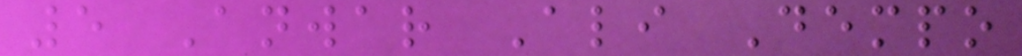5 Anwar Ali Dempo
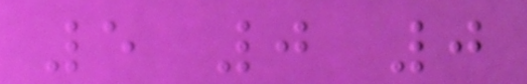5 0 0
